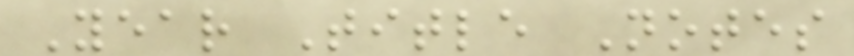Year Title Notes
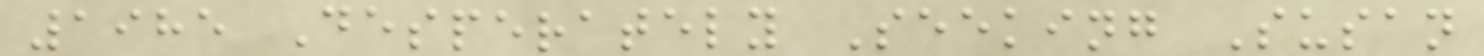1985 Desperately Seeking Susan
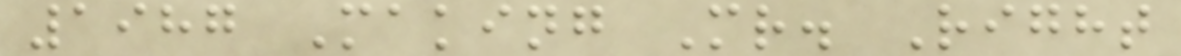1987 Making Mr. Right
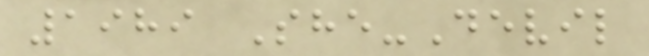1989 She-Devil
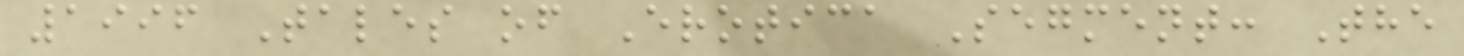1996 Tales of Erotica Segment: The
